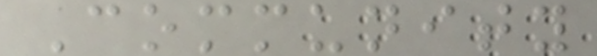Community
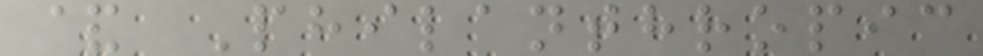& Philanthropic
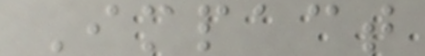Impact
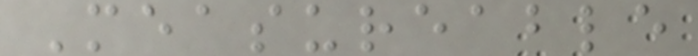Measureable
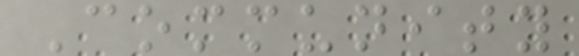Community
